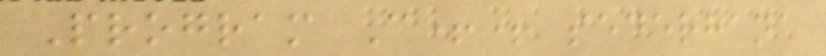Program C++ sederhana
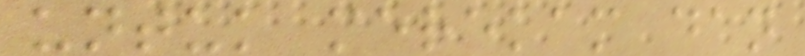untuk merekam dan
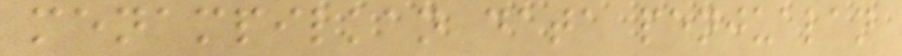menampilkan data penjualan
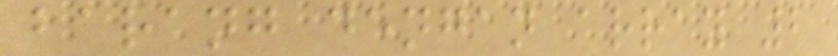barang dengan array 2
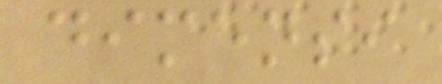dimensi
